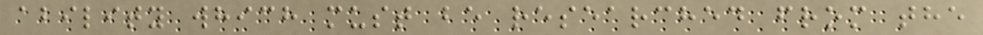ability which must be researched from the
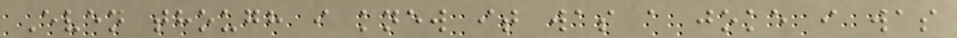Even though i knew it was a joke i was
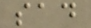sad
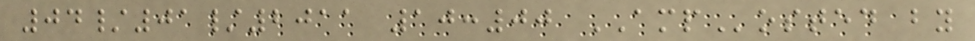04/01/2011 10:00 AMPosted by
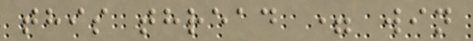this thread = win
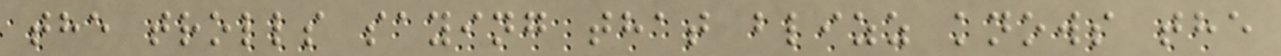the trolls saying that blizz knows the
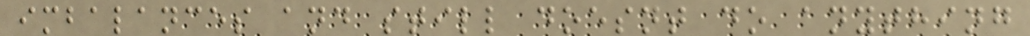imbalances and still doesnt do anything
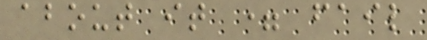about it = fail
